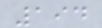194
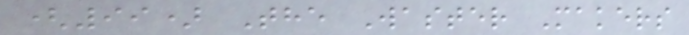(99) The Waster Makers
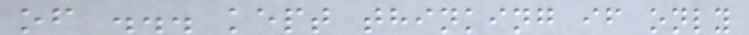of ... kept thinking if only
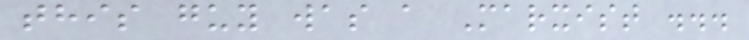this guy was a Marxist ...
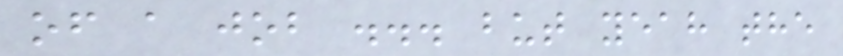of a job ... but yeah the
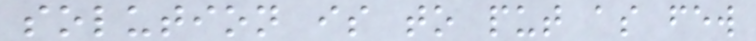solution is to put as few
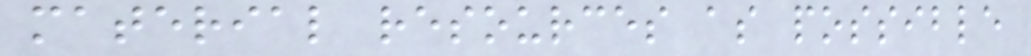material resources as possible
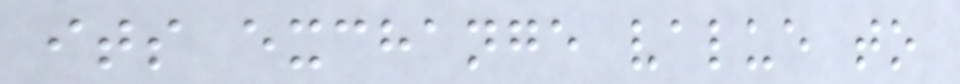its exchange value to
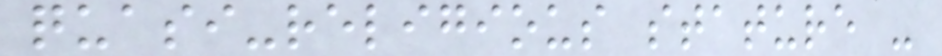quasi-religious stature -
